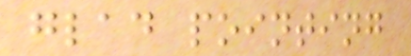glad pointing
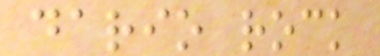dario rock
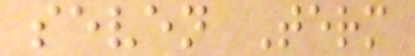seven Term
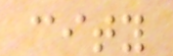city
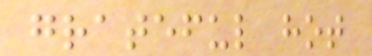grateful hot
